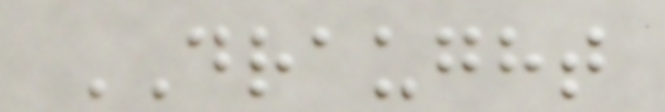DRAUGHT
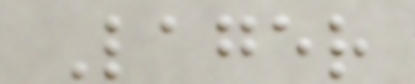Lager
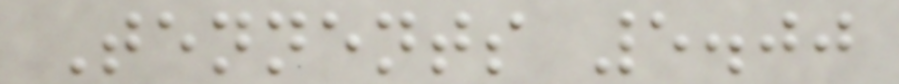Tennents 5.00
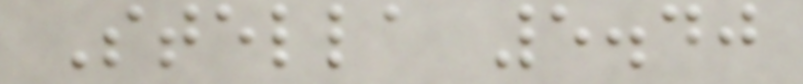Stella 5.40
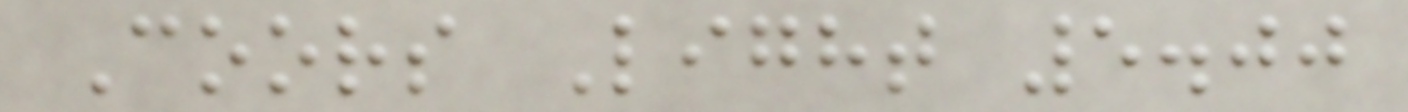Coors Light 5.00
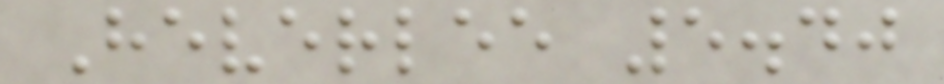Heverlee 5.40
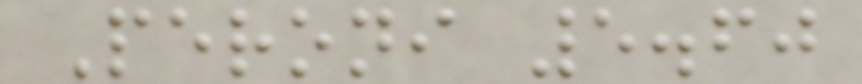Peroni 5.60
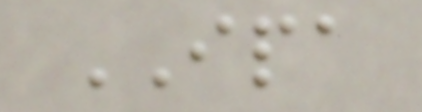IPA
